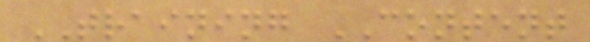TRAINING CONTENT
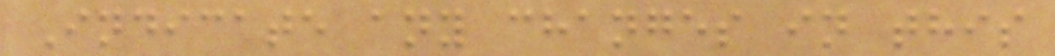Indicate any changes in this
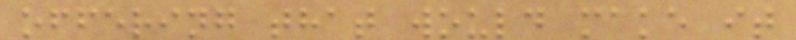offering that would make it
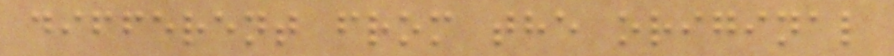different from the original
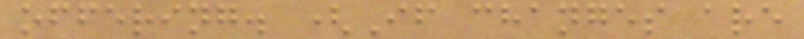offering. (If changes are
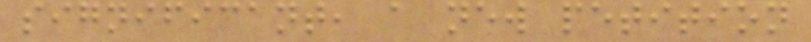significant, a new petition
